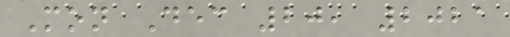Mon Dec 20, 2021
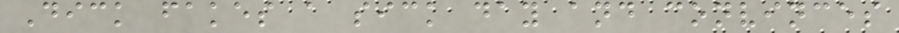Dick fakes a sick day and convinces
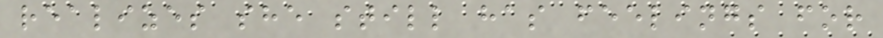realizes she still has feelings for
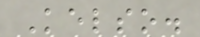Kelso.
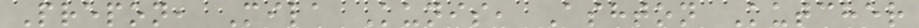Prepon, Mila Kunis, Ashton Kutcher
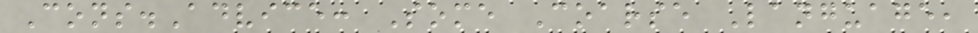Cons.Advice: Some Coarse Language,
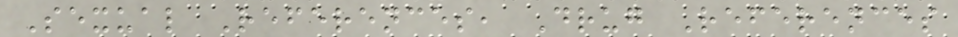Sexual References, Drug References
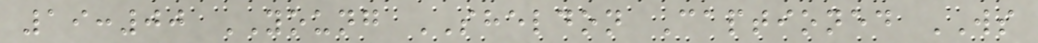19:00 YOUNG SHELDON Captioned WS
